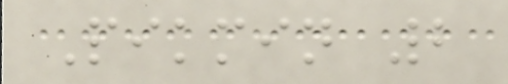Pikmin 2
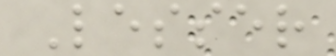Lesser
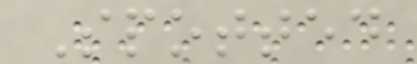Spotted
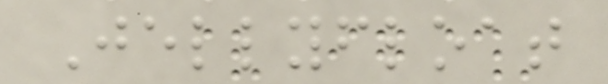Jellyfloat
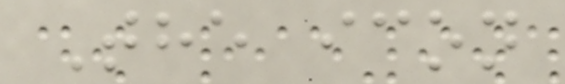The icon
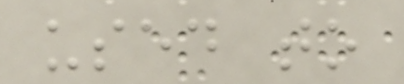used to
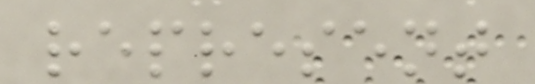represent
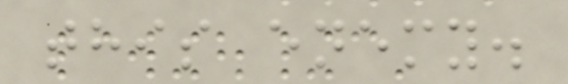this enemy.
